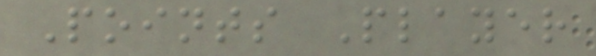Points Player
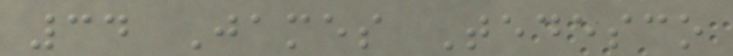34 James Tedesco
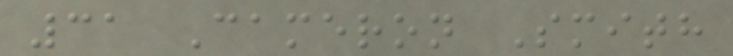31 Cameron Smith
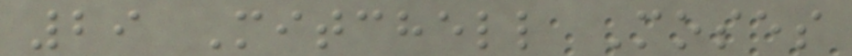29 Mitchell Moses
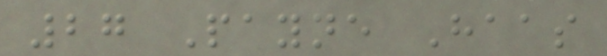27 Payne Haas
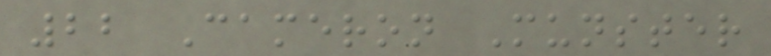22 Cameron Munster
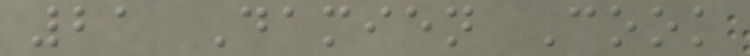21 Damien Cook
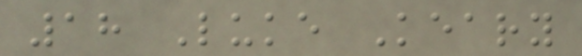18 Luke Keary
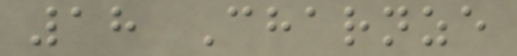18 Charnze
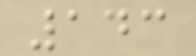143
